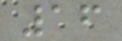16
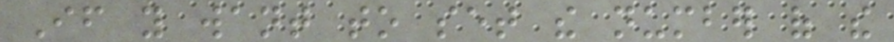If you want to set the number of the
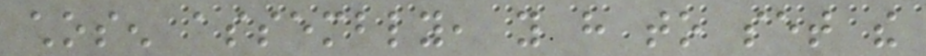chosen assembly, you have to set the
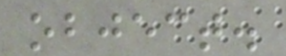object.
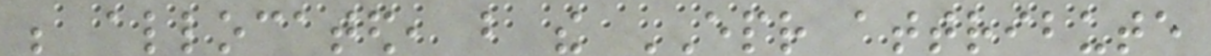be allocated, but the EPR attribute
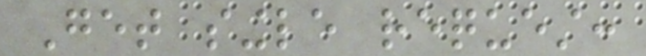Get single request:
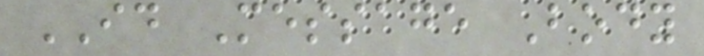ID Message Body
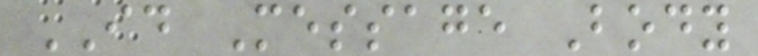ID Message Body
